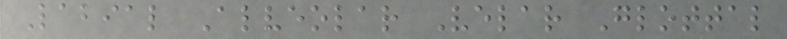Labial Alveolar Velar Glottal
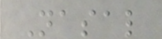Nasal
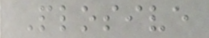Plosive
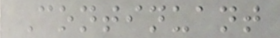Continuant
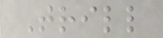Trill
